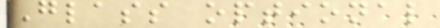Glass optional
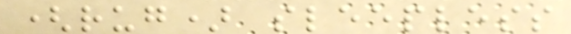(rug) sleepless
